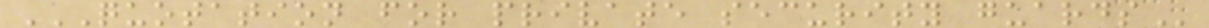QUOTATION FOR PRIVATE SECURITY GUARDS
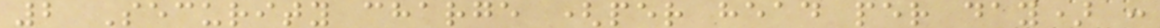2 Security charge (per head per day) :
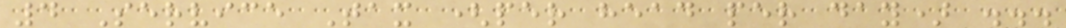4 Service Tax (per head per day) ...
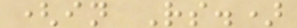(in Rs.)
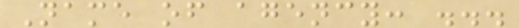Name of agency: ...
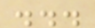...
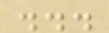...
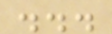...
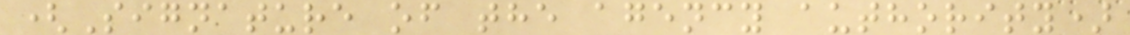(Signature of the agency authority)
